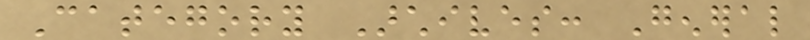Category Archives: General
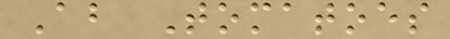About Tomatoes
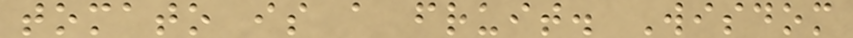tomato is a fruit. Wisdom
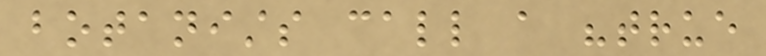botanists call a "true
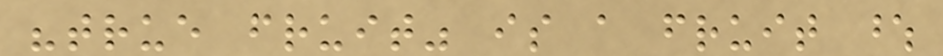"true fruit" is a fruit whose
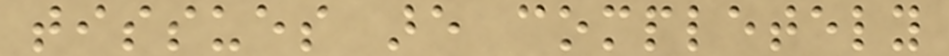tissues are completely
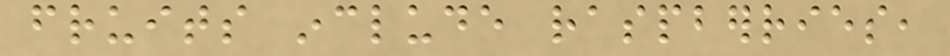fruits include raspberries,
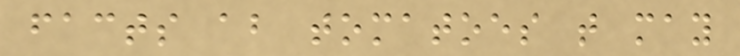facts about tomatoes that may
